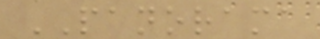PANORAMA
